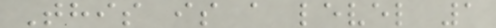This is a level 1
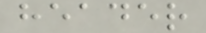header
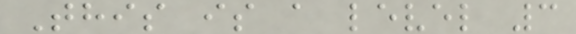This is a level 3
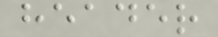header
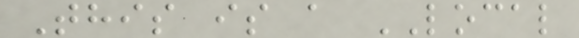This is a LOCAL
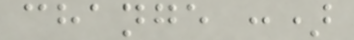change :)
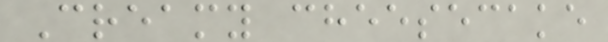Creamy cheesecake
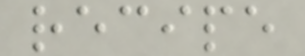recipe
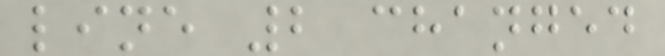line 2 changed
